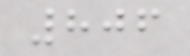806
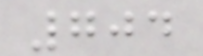704
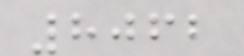8062
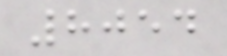8054
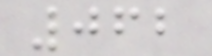062
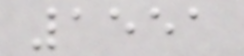1551
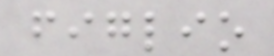figlio
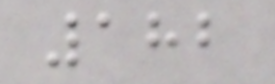182
